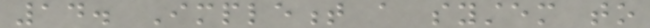14. Implement a system to
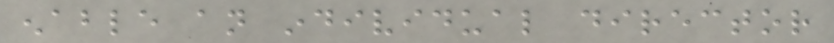enable an individual director
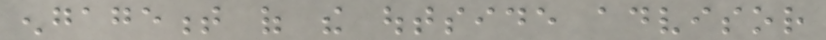engagement of the outside advisor
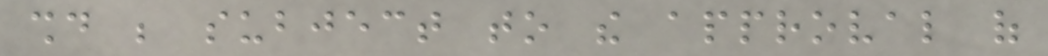should be subject to the approval of
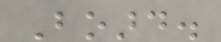Board.
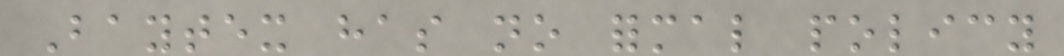Baytex has no formal policy
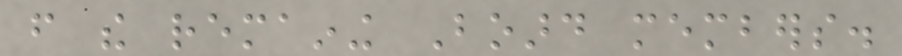from the remaining Board members.
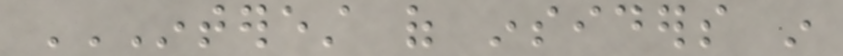INTEREST OF INSIDERS IN
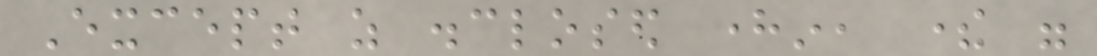Except as disclosed herein, there were
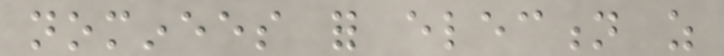nominees for election as
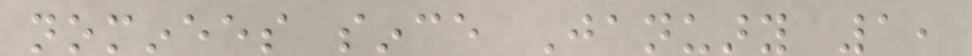nominees since January 1,
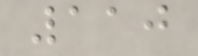110
